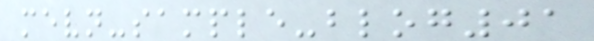mevn-sample-blog01
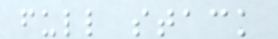full stack
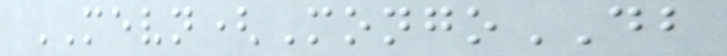MEVN(MongoDB
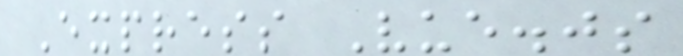Express Vue.js
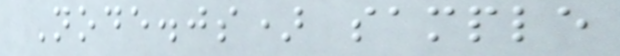Node.js) sample
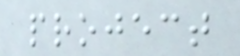project
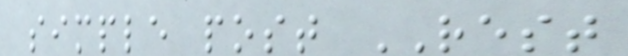simple post REST
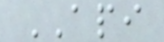API
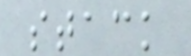stack
